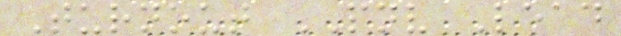Turnout PNV Lead
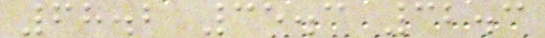68.2 35.3 32.3
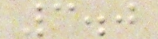3.0
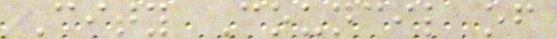City Council of
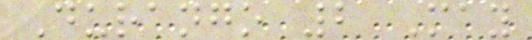Durango 2 May
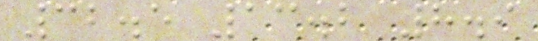32.5 13.2 8.9
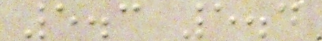5.3 5.4
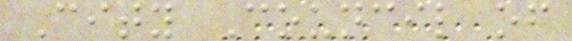City Council of
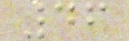46
